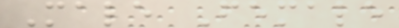Male Female
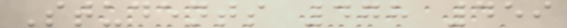Students 478 459
